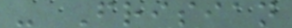- Frisian
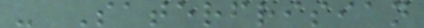- Saterfrisian
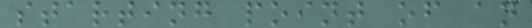starting point of an
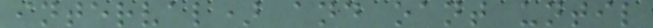interval) and oant until
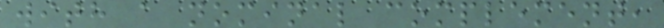with a nominal complement,
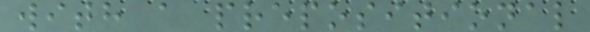with a prepositional
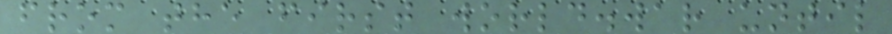from the first world.war until
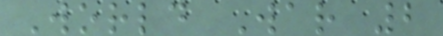World War 2
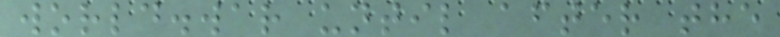world.war until after the
